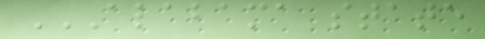ALABAMA STATE
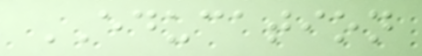EDUCATION
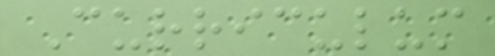Curriculum
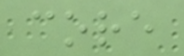core
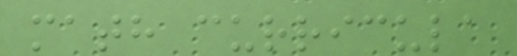math curricula
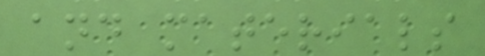and materials
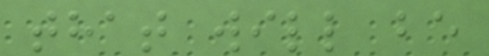that will be
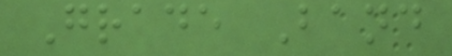Grade Band
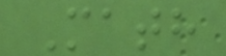Math
